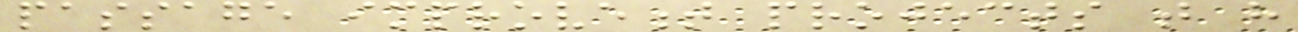passage improvement projects that have
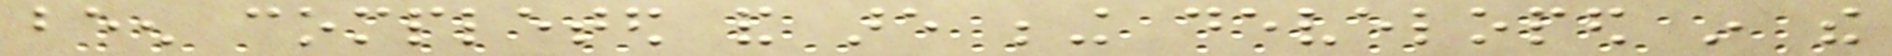been completed and are being developed in the
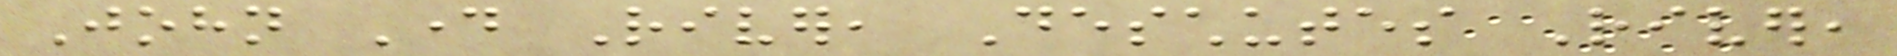John Day River, Deschutes River,
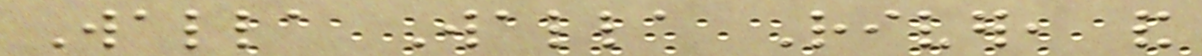Walla Walla River, and
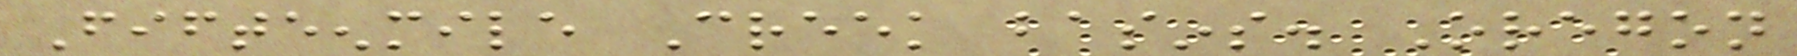Fifteenmile Creek basins. Oregon
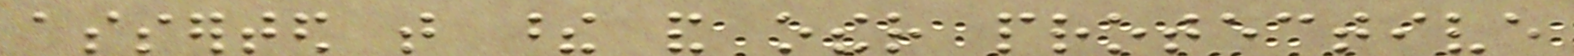asserted that these and other protective
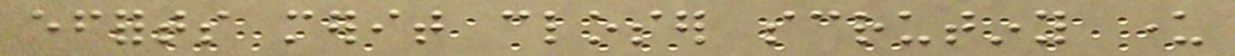efforts merit closer scrutiny under
